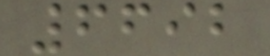6692
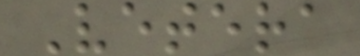Vetera
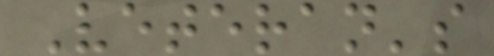Veteran's
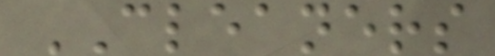CLEANERS
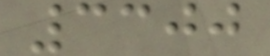3300
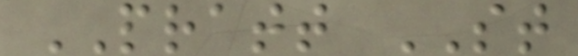PRATT ST
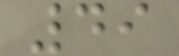49
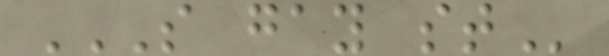S GAY ST
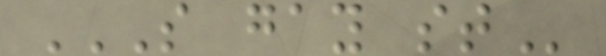S GAY ST
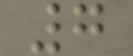7
